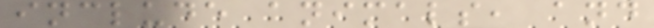include animals, and
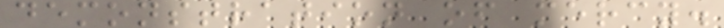demonstration of mercy.
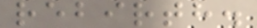rebirth.
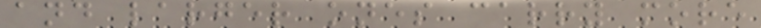and larger ones carry more
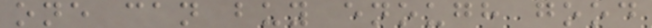one can buy enough good
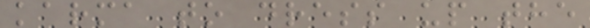karma to dress up the
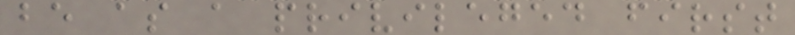be as a privileged first
